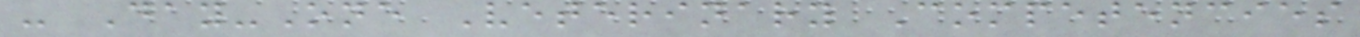- Day-One Veterinary Competencies
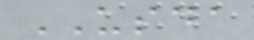USDA
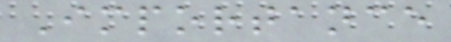Importance
